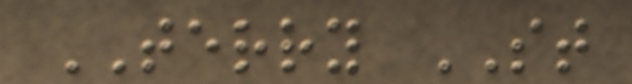TERRY ST
